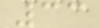33
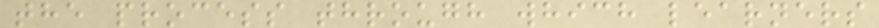the process through which learners
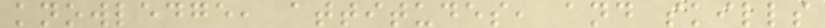knowledge, attitudes, and skills
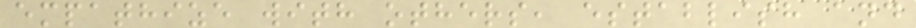empathize with others, establish and
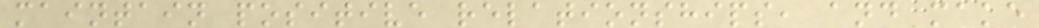maintain positive relationships, and make
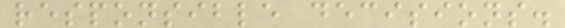responsible decisions.
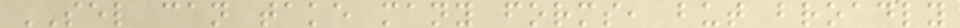SEL can take many forms, but broadly
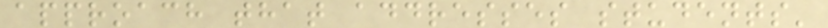approach that addresses students'
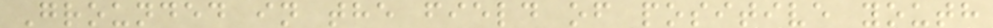Grounded in the field of positive youth
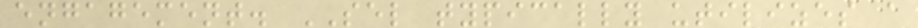engagement. SEL typically utilizes a
